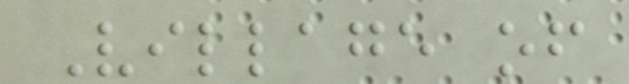Village of
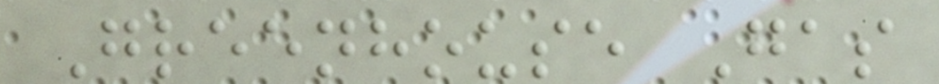Greenhouse Gas
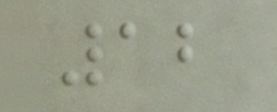12
